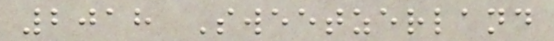2018 Sweetzerland
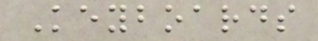Keyboards
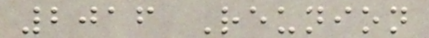2016 Reunion
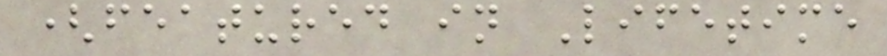(featured in Lifetime
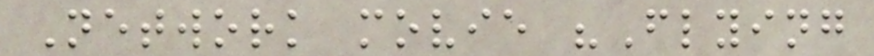Network movie "Flying
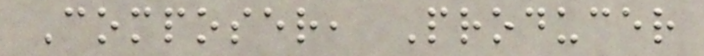Composer, Producer
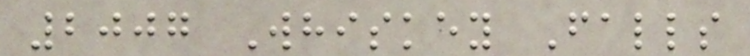2007 Whiskey Falls
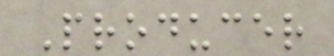Producer
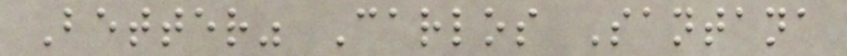Better" Carlos Santana
